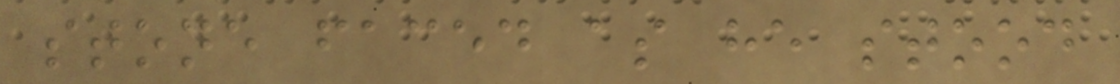stone faced as he stood
